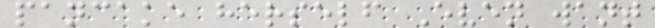pancake herself Even want
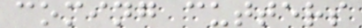coming cutters
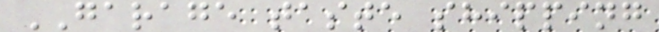GARAGE taste shipping
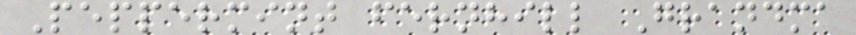Peppermint fernhill Grandma
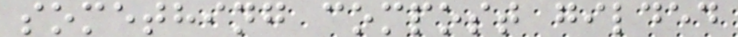something compost gilded
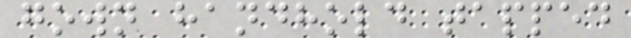gown handhold tapped
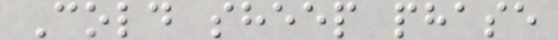Cold sheep phase
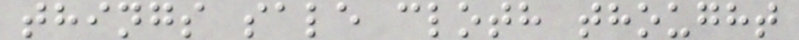things sale cloth thought
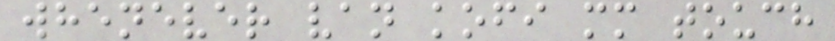whenever van kofi mm touch
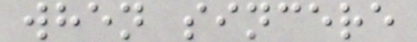when sincere
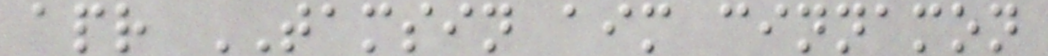apr TAMSIN aim cinnamon
